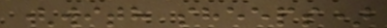(with sheeps)
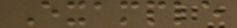Example
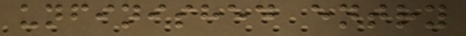unfinished entry
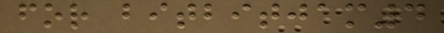for bitbitjam4
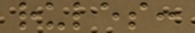rules:
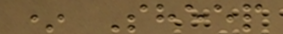* Sheep
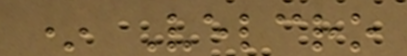* Velcro
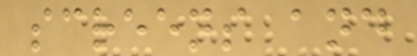screens and
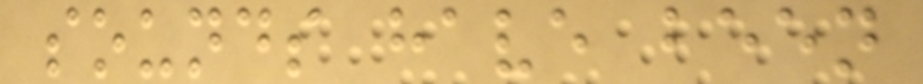sounds have been
